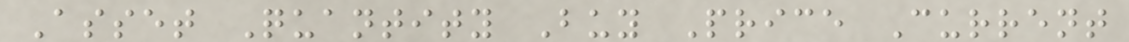Asset Quantity Buy Price Current
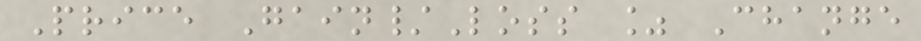Price Gain/Loss % Change
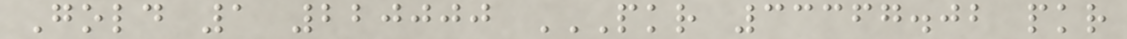Gold 1 220000 PKR 33367.02 PKR
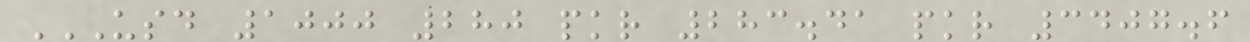USD 1000 280 PKR 283.41 PKR 3407.6
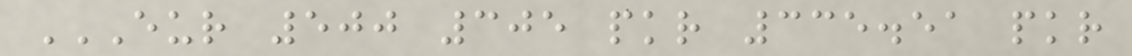EUR 500 305 PKR 335.51 PKR
